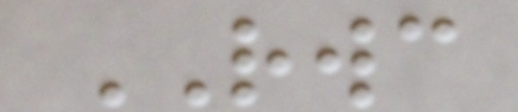RWC
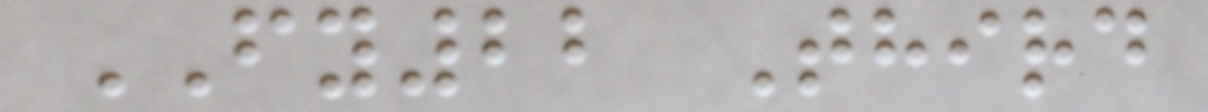FY22 Third
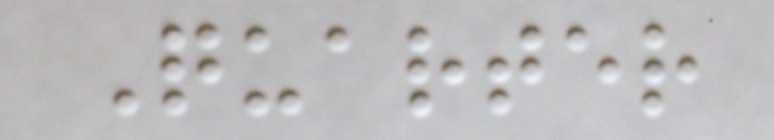Quarter
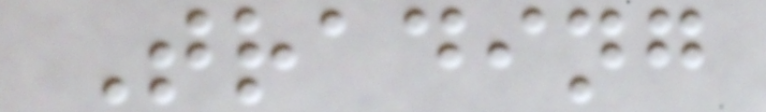Trading
